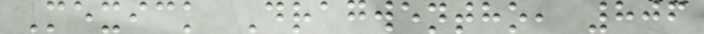Mexick Dragwentho, 806
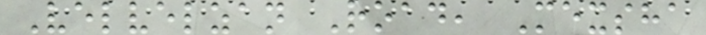Velvelzan Road, Mexsha
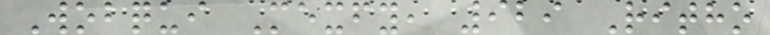Wobqui Mexfy, 929 Ritho
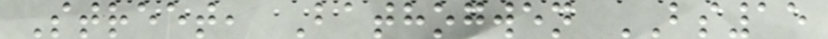Street, Bathogwen BS15
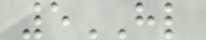5HL
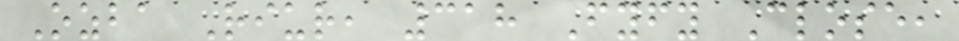Ozba Riur, 318 Fyfy Close,
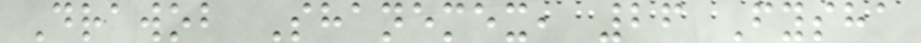Drawob Shanemex, 26 Fysha
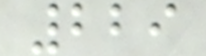229
